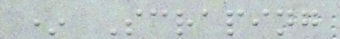* Scraping
